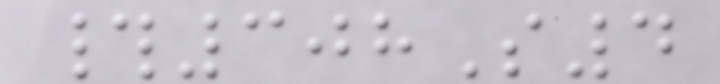#308S4
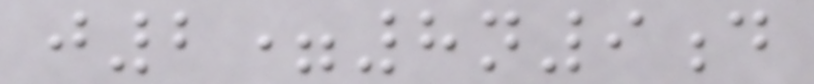j2=8n9d
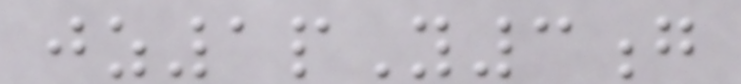jz1pY3g
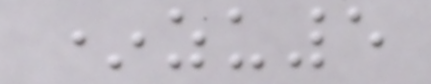*zu5
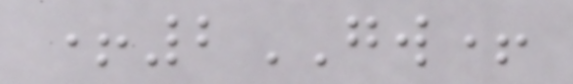+2GW+
